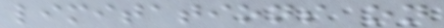limitations on
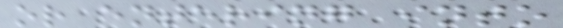or entering into
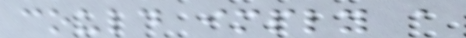could imply a
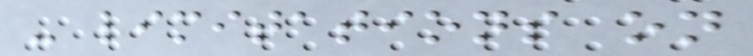- limitations on
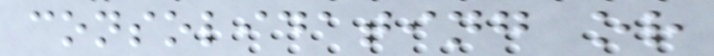consolidating or
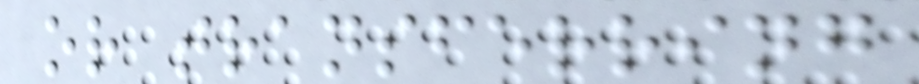or transferring
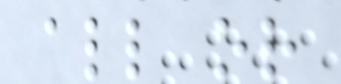all or
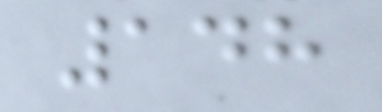148
